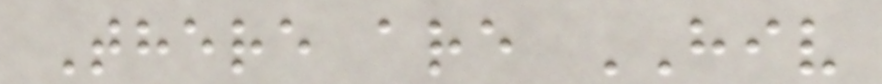There are HIV
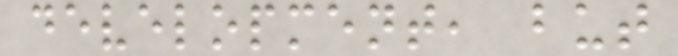development, but
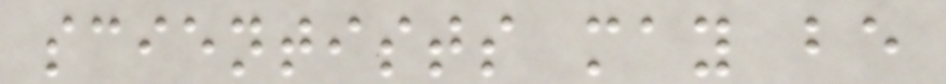scientists may be
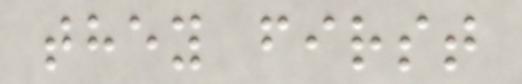they first
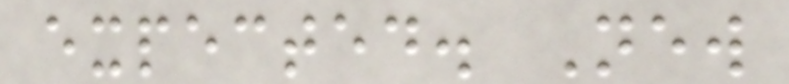expected. New
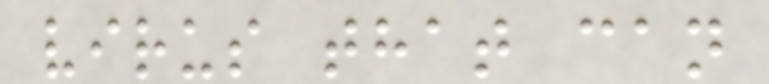virus that can
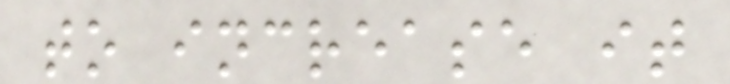to increase it
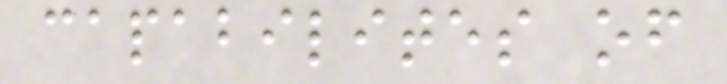capabilites of
